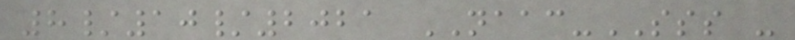8/10/2021 NAAC-SSS -
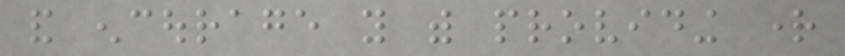and encourage you with providing right
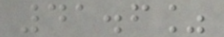41.6%
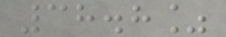38.8%
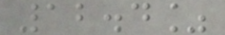12.4%
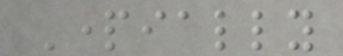Partially
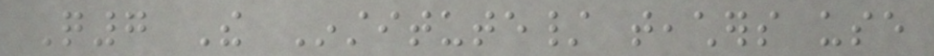Q7 The Institute/ teachers use
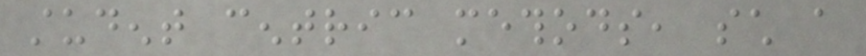student centric methods, such a
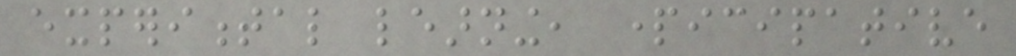experimental learning, participative
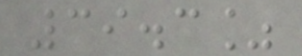39.3%
